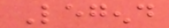Legend
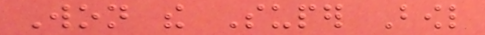Won the Super Bowl
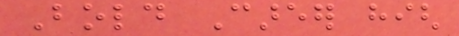Bold Career high
